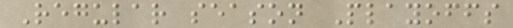Regular season Playoffs
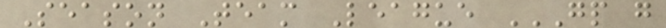Season Team League GP G
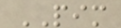PIM
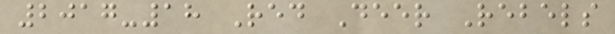2017-18 Red Deer Rebels
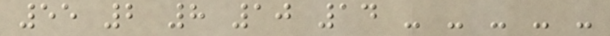55 2 8 10 14 - - - - -
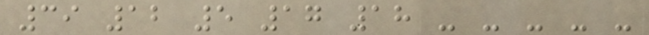39 12 5 17 18 - - - - -
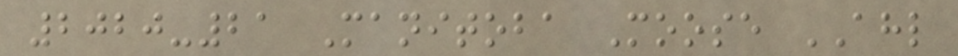2020-21 Manitoba Moose AHL
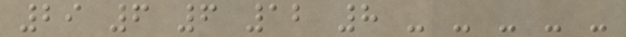29 6 6 12 8 - - - - -
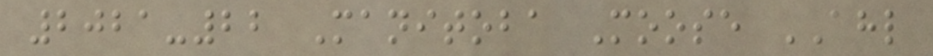2021-22 Manitoba Moose AHL
